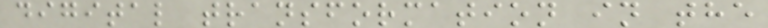digital transformation in the
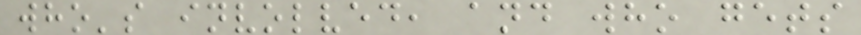who's involved, and who gets
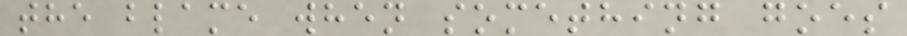the blame when something goes
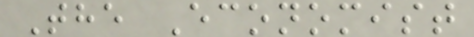The Economist
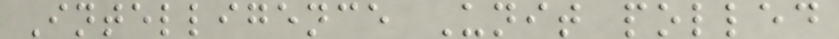Intelligence Unit polled
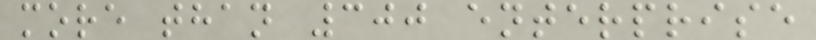more than 300 enterprise
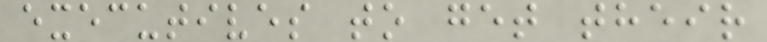executives to get their
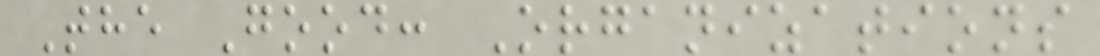The Good: Organizations
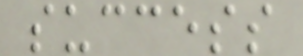success
